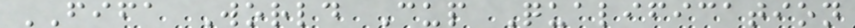FIFA World Cup Qualification
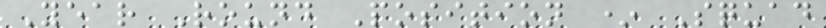Year Round Position * Squad
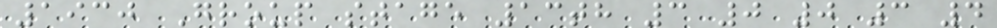1930 Group stage 13th 3 0 0 3 4
